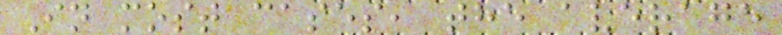In most cases, the average
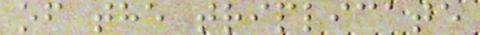of the triplicate
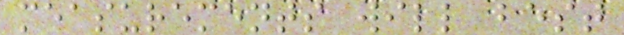measurements will best
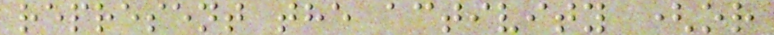represent the activity (or
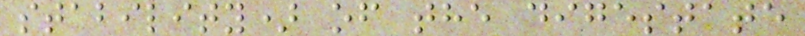stability) of the digestate
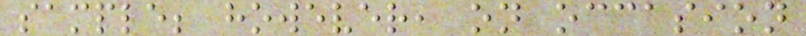sample; however, on occasion
